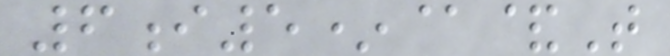6i5*@&T
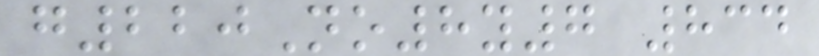g220No8y7 834
